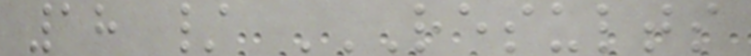18 / RESULTS
